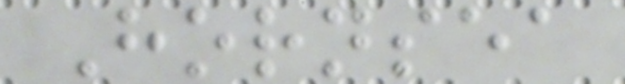Hornsea
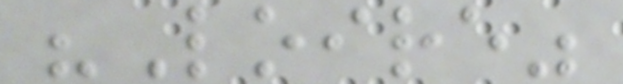"Loire"
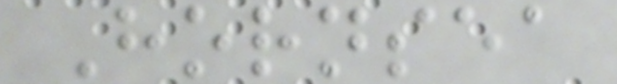Hornsea
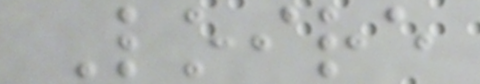Loire
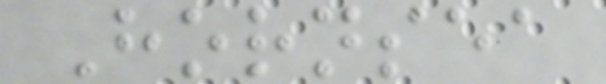Hornsea
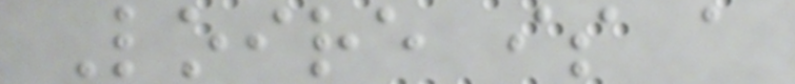Loire is a
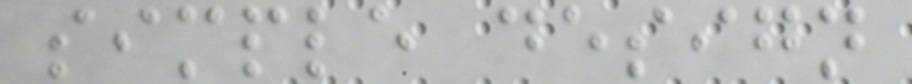simple design
